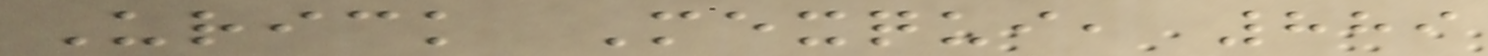Urick Mexqui, 889
